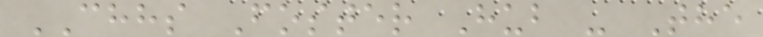CHHS Foster Hub - The
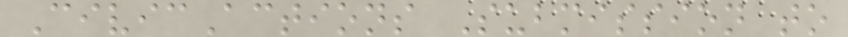CivicActions Submission to
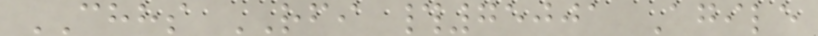CHHS RFI #75001 Agile
